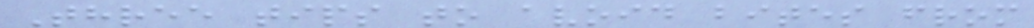Three tips to avoid bites from
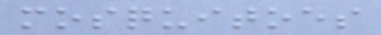mosquitoes
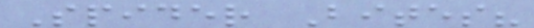Spider Bites?
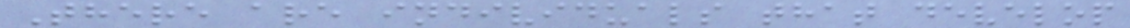There are individuals that develop
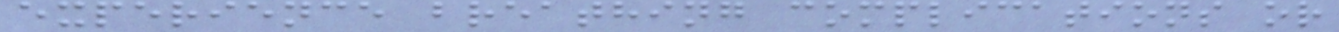experience breathing complications or
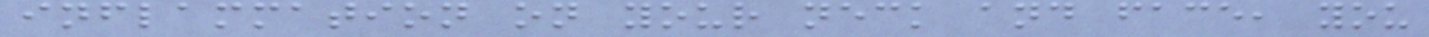inflammation on your neck and face, you
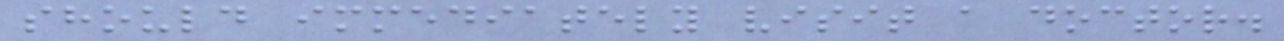should immediately visit a doctor.
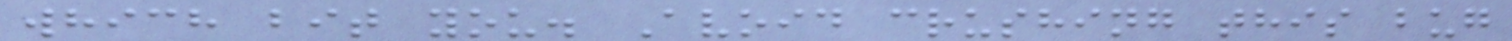which bit you. Avoid crushing this bug
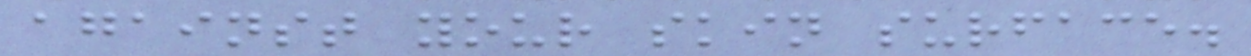against your skin surface.
